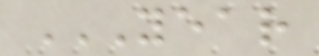YEAR
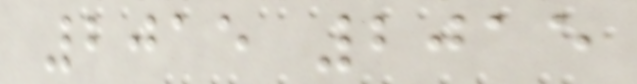2015 2015
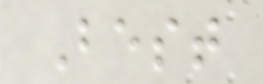Best
